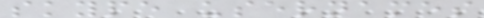skype usernames
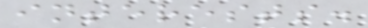interests.
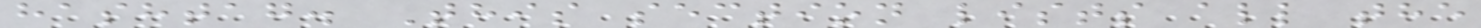hashtag. This section lists all the
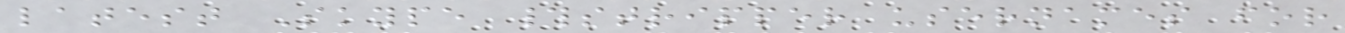latest Skype #stripper usernames for
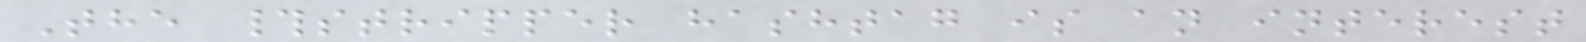The #stripper hashtag is an interest
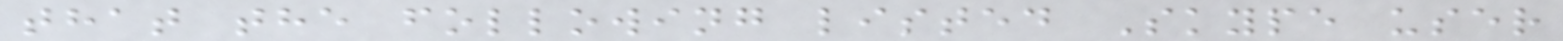that the following listed Skype user
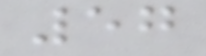57
